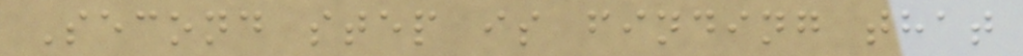Second step is finding that
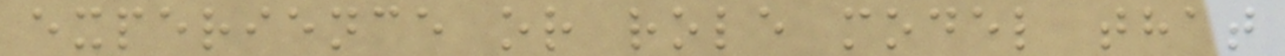experience or role model that
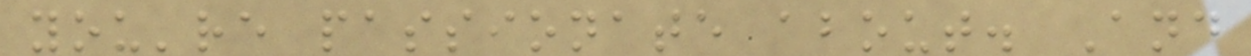you're passionate about. And
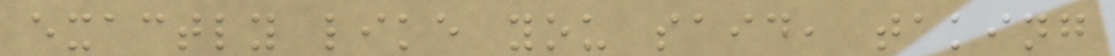exactly like you said, taking
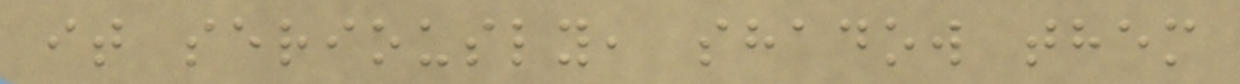it seriously, shadow them
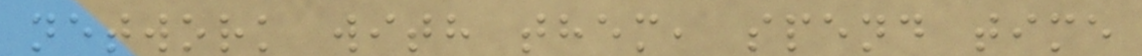network with them, spend time
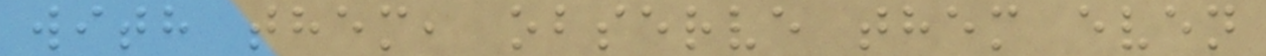with them, observe them even
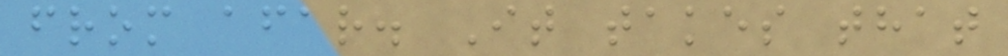from afar. It takes that
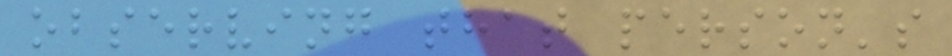observing that person's
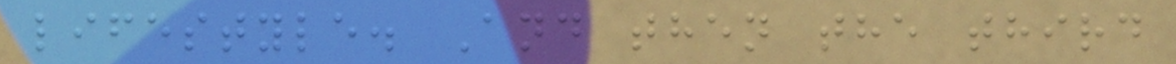lifestyle. And then the third
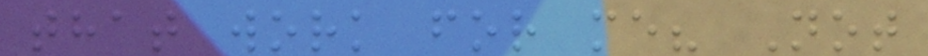that work for me? Not
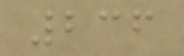236
